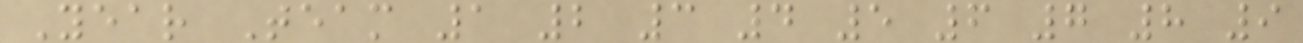Year Team 1 2 3 4 5 6 7 8 9
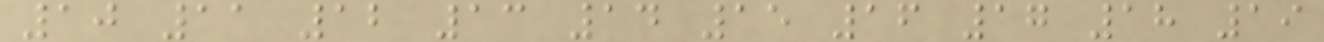10 11 12 13 14 15 16 17 18 19
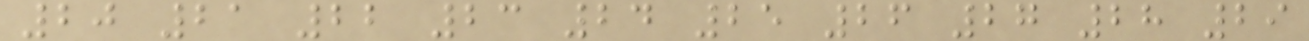20 21 22 23 24 25 26 27 28 29
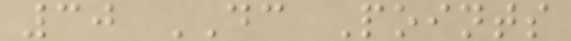30 DC Points
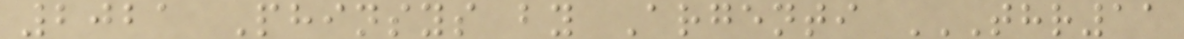2021 Phinsys by Argenti THR11
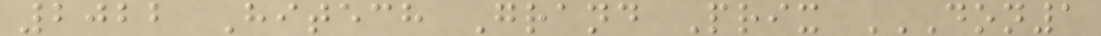2022 Hitech Grand Prix DON1
